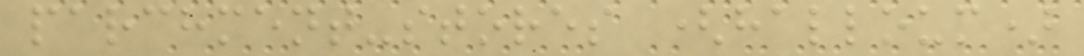parchment-stores (halloum)
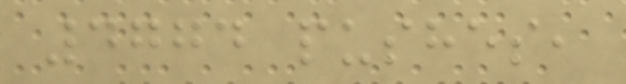4774 pushes,
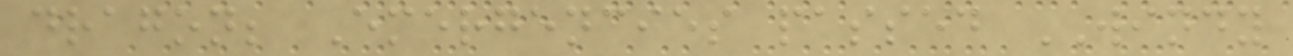dragon; Emergencies passed WINDY
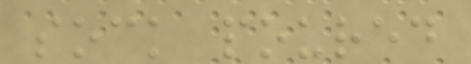sock poured
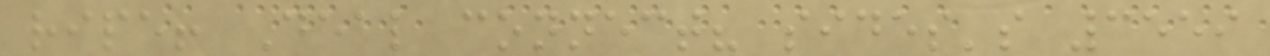ripe! Deal connect? sides's 3559
